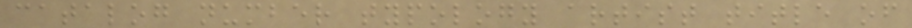catalog number typology artist title of
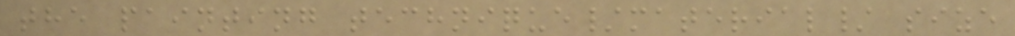the painting technique/material/ size
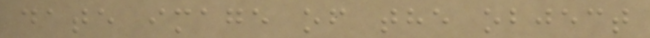date image of the object
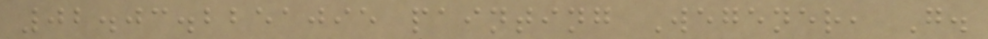02.03.2251095 painting Wegener, G.
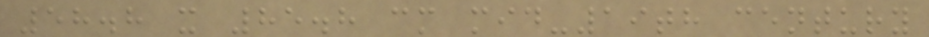58.8 x 85.8 cm mid-19th century
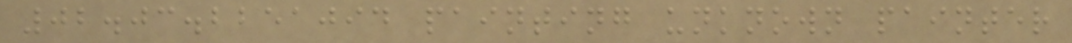02.03.2251094 painting unknown painter
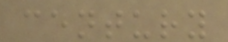century
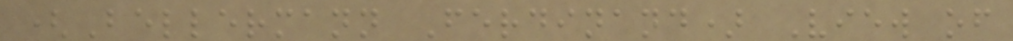(Bellermann Ferdinand) View of
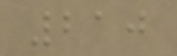210
